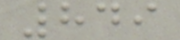849
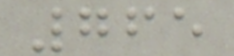765
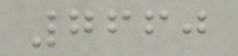7660
